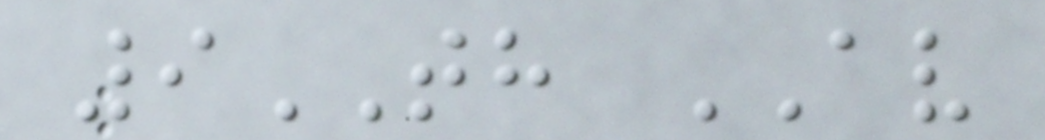9TH AV
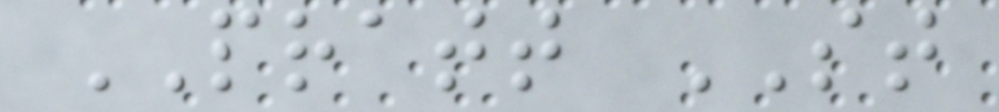PRATT ST
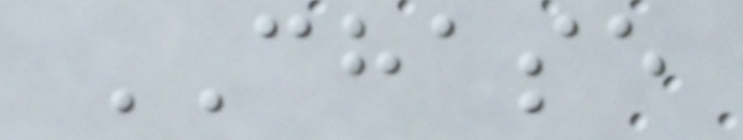CHASE
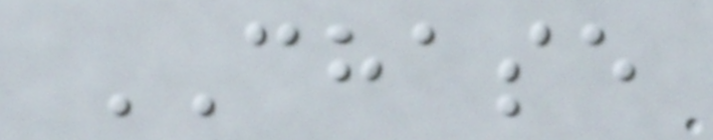CHASE
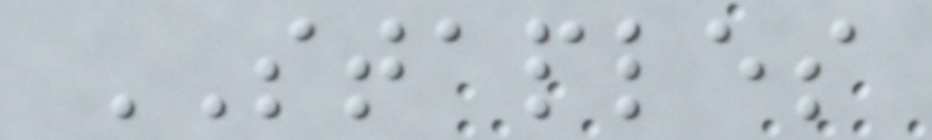STAPLES
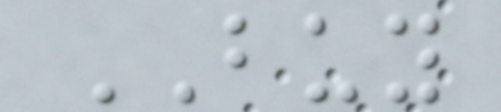BUY
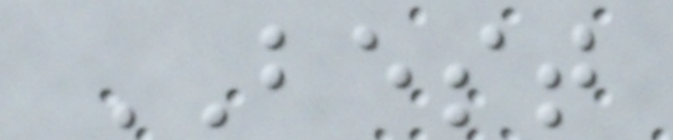BEST
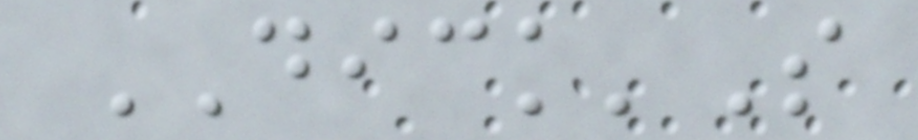DICK'S
